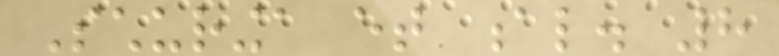Schuringa et al. 8
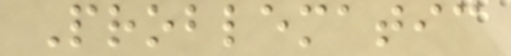Problematic
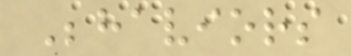Behaviors
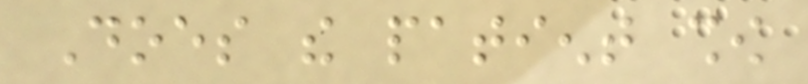Does the patient show
